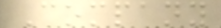Company
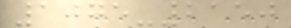1075-2150
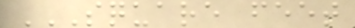SQUARE FEET
